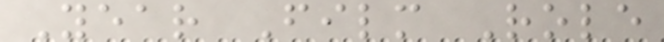Year Film Role
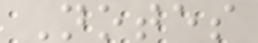Notes
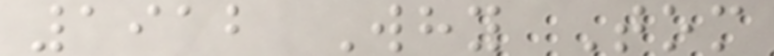1912 Why Tom
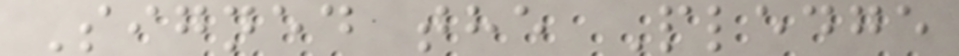Signed the Pledge
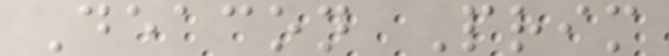Deacon Prim
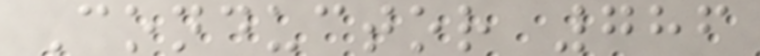Conductor 786
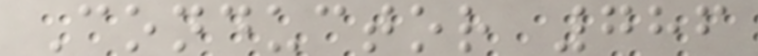Conductor 786
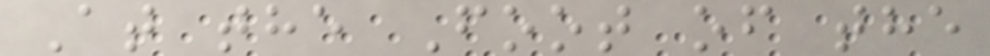At the Foot of the
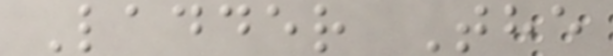Ladder The
